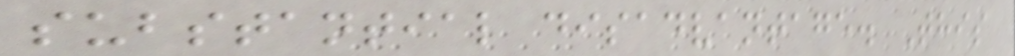substantial disadvantage. This
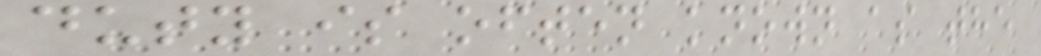duty is often known as the
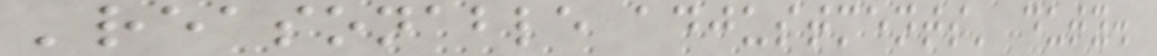'reasonable adjustments' duty.
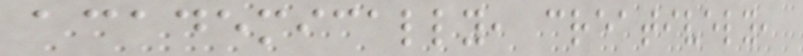academically, creatively,
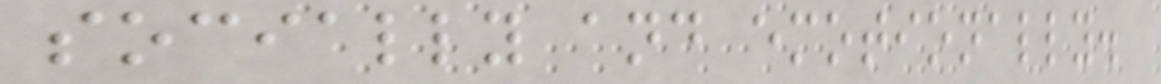socially and emotionally.
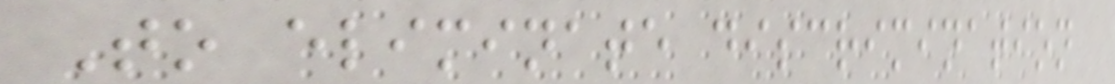To eliminate discrimination
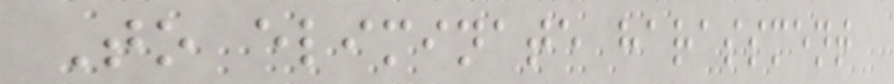To eliminate harassment
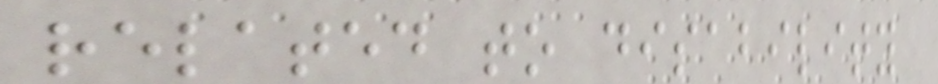related to disability
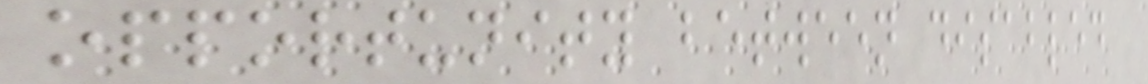opportunity between disabled
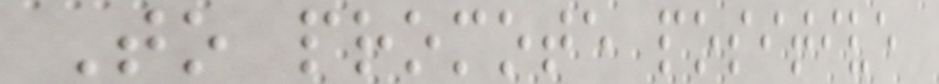To promote positive
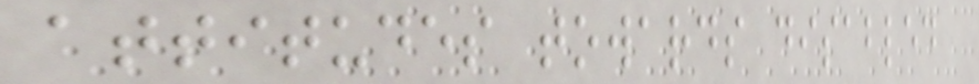attitudes towards disabled
